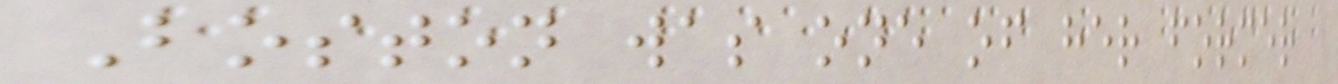Boston was one of her former
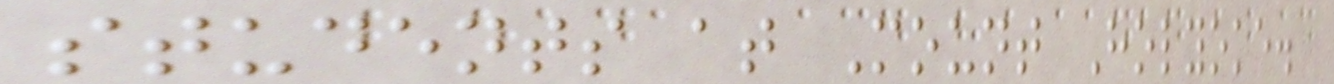students at Mount Holyoke.
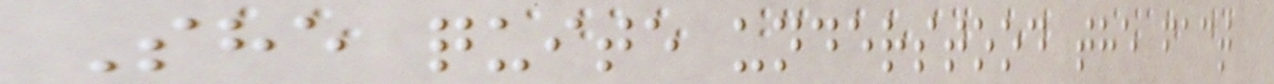She quite understood the fact
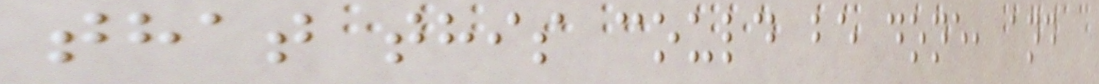that this could be done, and
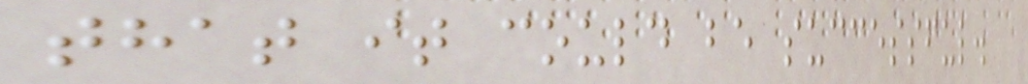that it could be successful.
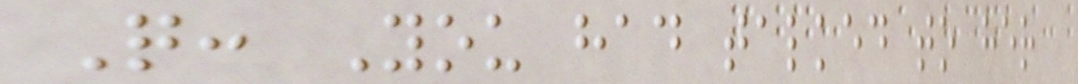Q: You had talked to her
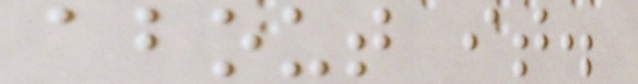about it.
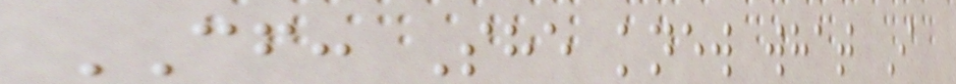CF: She knew what I
